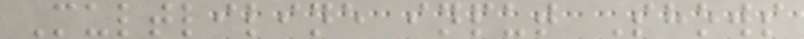Multliline input Shows
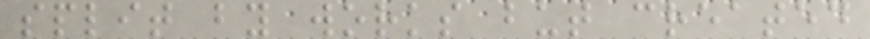split by works but created
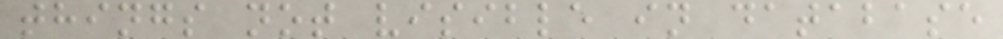things not visible in database
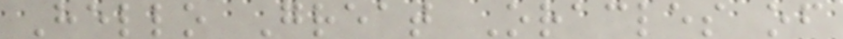Hello Great Oracles of
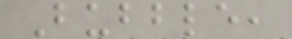Bubble,
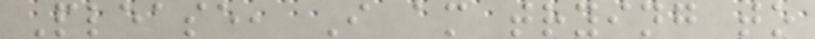Please, I am trying to
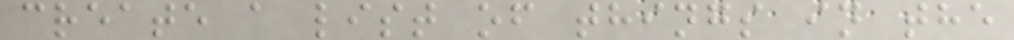create a list of things in the
